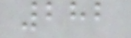282
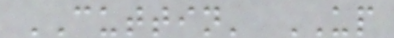CUTTIN' UP
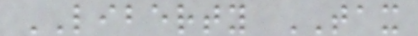LIBERTY TAX
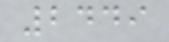2449
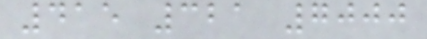415 321 7000
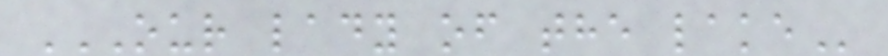OUR LADY OF THE LAKE
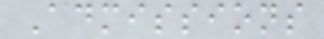Admissions
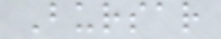Bursar
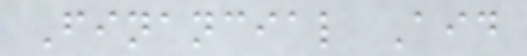Financial Aid
